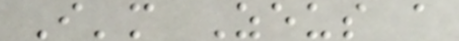I'm Zeus a
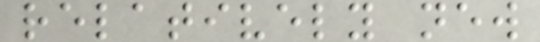relatively new
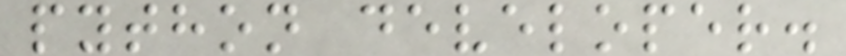python developer.
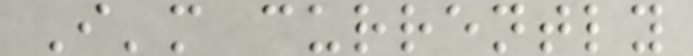I'm currently
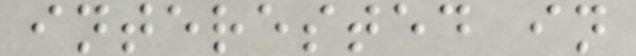interested in
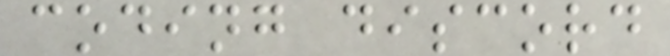coding discord
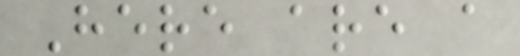Here are a
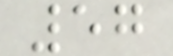57
